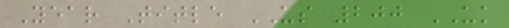Year Title US 200 UK
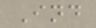Ind
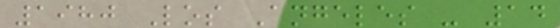1980 Los Angeles - 14
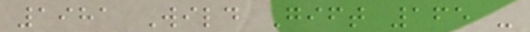1981 Wild Gift 165 -
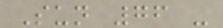Sun 76 -
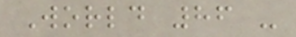World 86 -
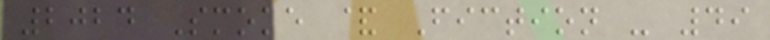2024 Smoke & Fiction - 49
